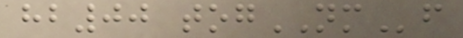hb00 togNMf
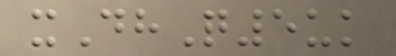xDhQ5uk
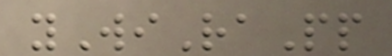yWiRaPp
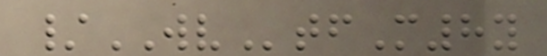/WVtfM8y
